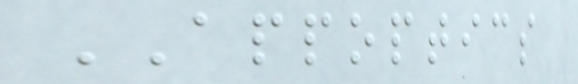APPOPTICS
